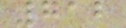712
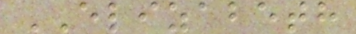ELIZABETH
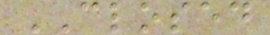CLOSED
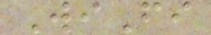WiFi
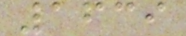1639
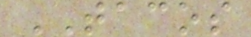TACOS
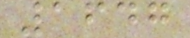1647
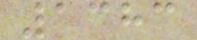1383
